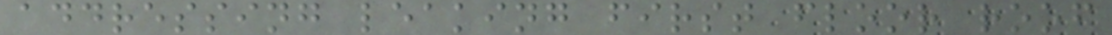addressing leaking first floor roof
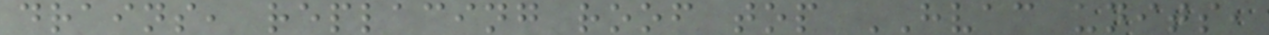drains, replacing roof top HVAC units,
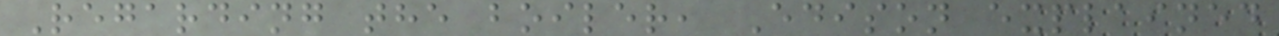Regarding the boiler, Edison explained
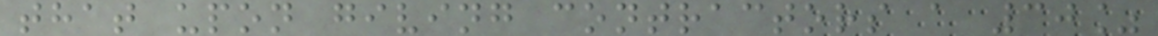that upon giving contractors a 30%
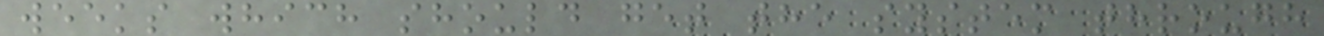weeks which should get the system through
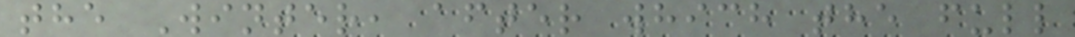the Winter, after which the full
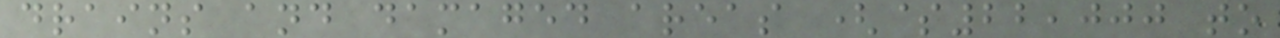drains and damaged areas ($22,000 to
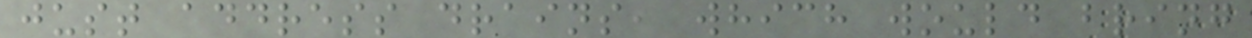just address drains, which would bring
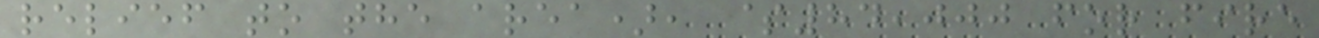relief to the area), $84,000 for fire
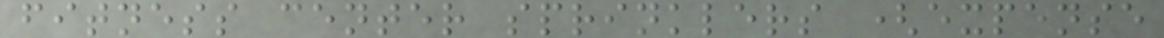fitness center sprinklers (expense
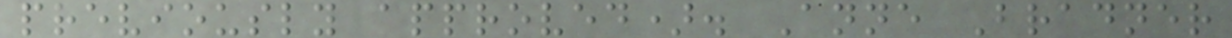previously approved). Anne Bradner
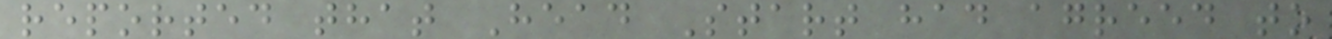reported that Head Start had agreed to
